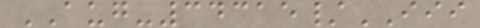AUG-34315/III
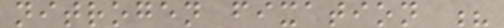nitrogen fixation ?
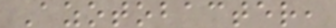Azotobacter,
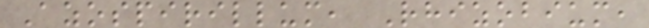Azospirillum, Rhizobium,
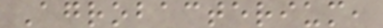Agrobacterium,
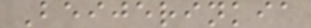Beijerinkia
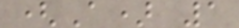(A) 1
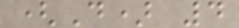(D) 4
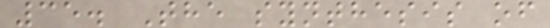35. The synthesis of
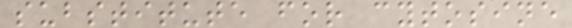substitute for cytosine
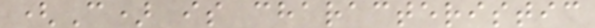(C) is characteristic
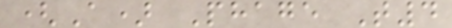(A) Phage T4
